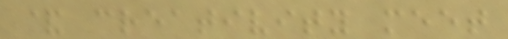& creativity meet
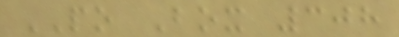PO Box 308
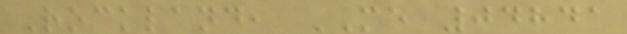Rockland, ME 04841
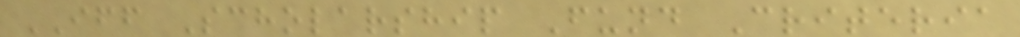IFF Scholarship Fund Criteria
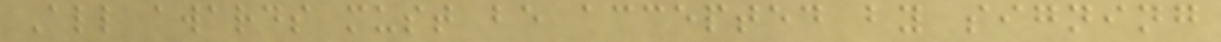All awards must be accepted by signing
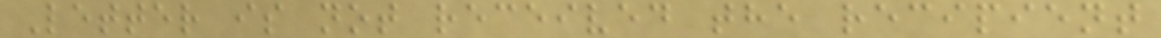Letter is not received the recipient
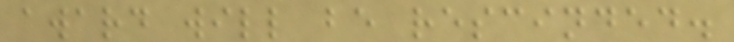award will be rescinded.
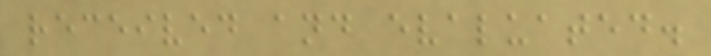received and evaluated.
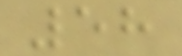58
